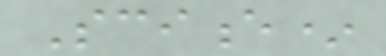Science*
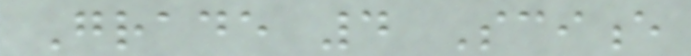Grade 4 Science
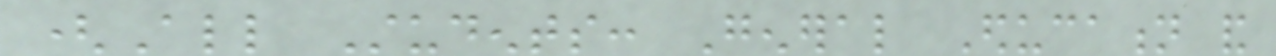(All Students: General Education and
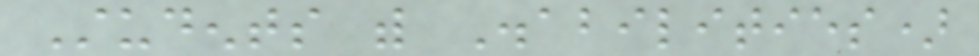Students with Disabilities)
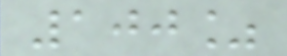100%
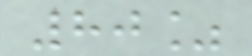80%
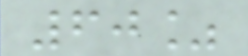60%
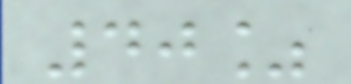40%
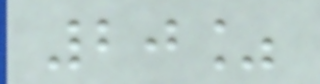20%
